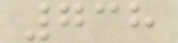738
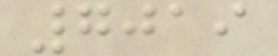7019
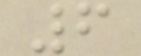6
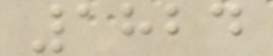1824
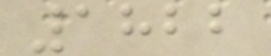1822
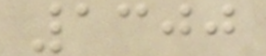1300
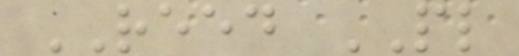REED PL
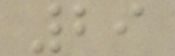29
